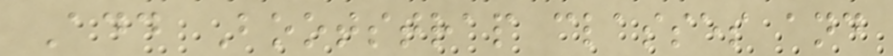Add Bootstrap classes and
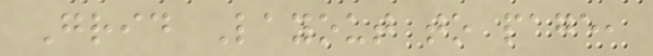Grid Layout to page,
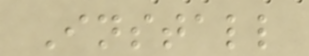Install
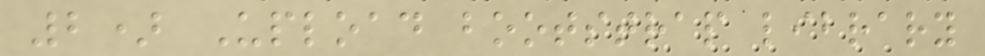2) Upload bootstrap library
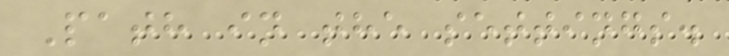Path in the settings.
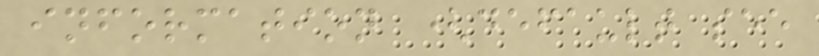information (default see
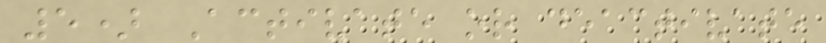5) Activate or deactivate
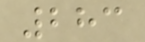283
